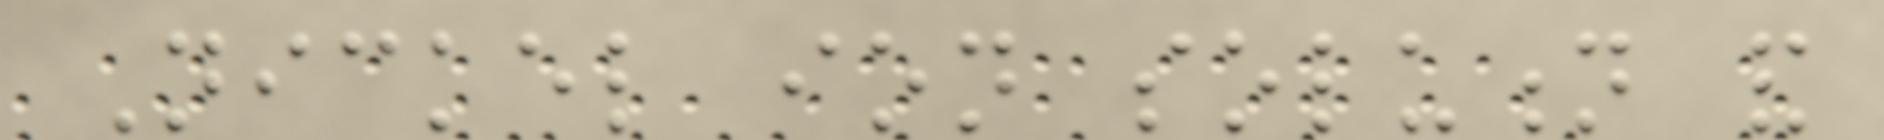Nickel ion solution and
